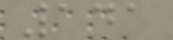141
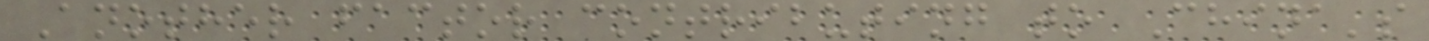Another factor contributing to China's
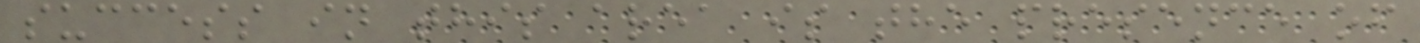success in this area is the presence of
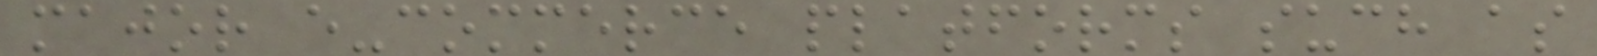major e-commerce platforms such as
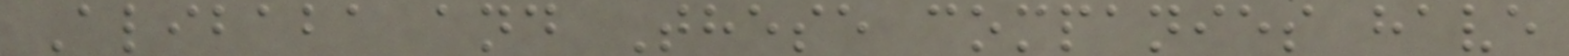Alibaba and These companies have
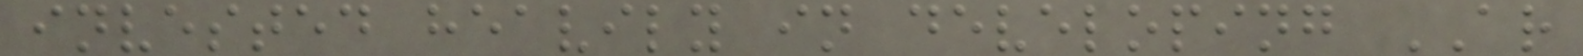invested heavily in developing AR
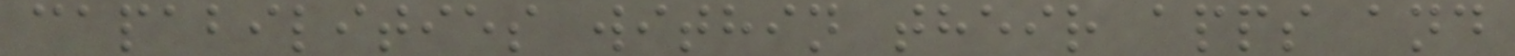capabilities within their apps and
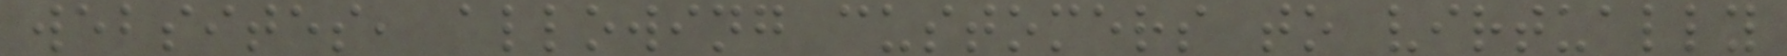websites, allowing customers to virtually
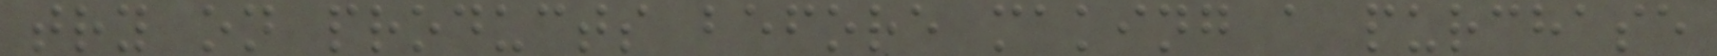try on products before making a purchase
